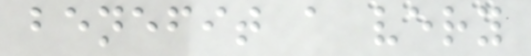benefit a very
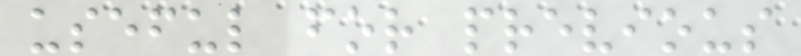useful for previous
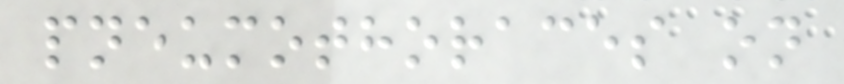pneumothoraces on
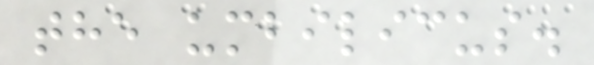the umbilicus.
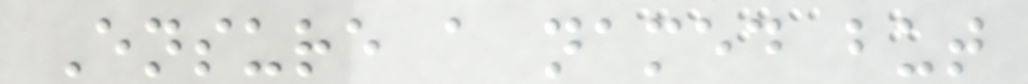Ensure a named but
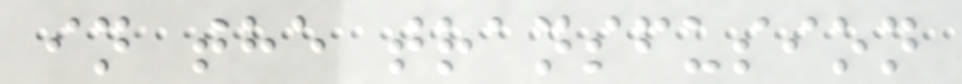in the transfusion
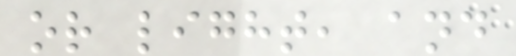or light, and
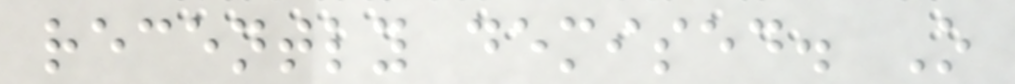recently demised. O
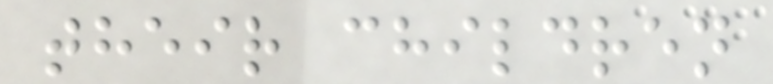their children
